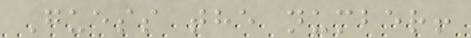Guess the number!
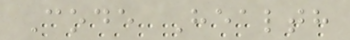Code Health
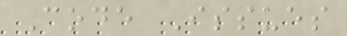Code Issues
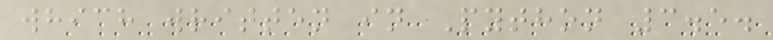which written in Python 3.5.
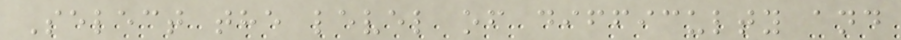Select the level of difficulty and
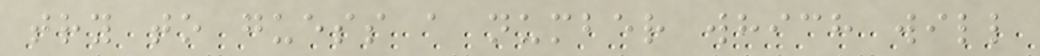try to guess a number which will
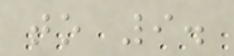to 9.
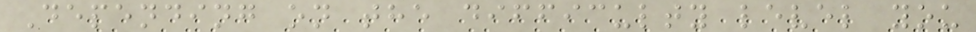Depending on the difficulty level you
